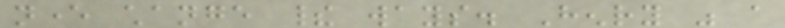never change their ways. Henry was a
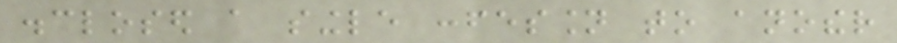disclosed a single confession to another
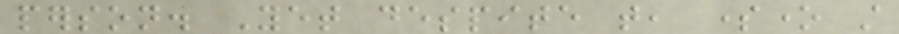person. Yet despite that, someone still
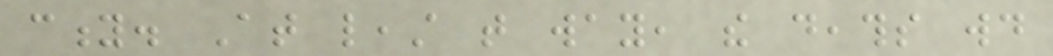city. At least that way, the deaths would
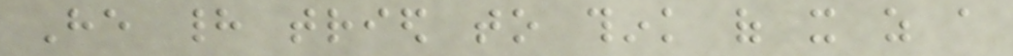He had tried to think of it as a
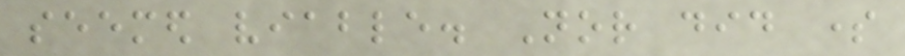seemed viable. Nor did some
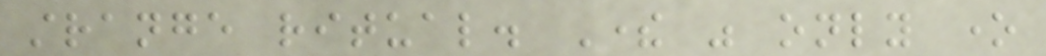strange ritual. There was only one
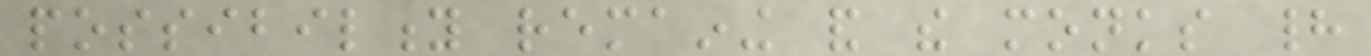possibility remaining and the monks had
